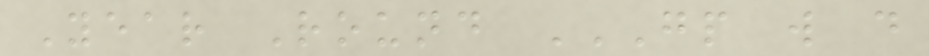Year Round GP W D
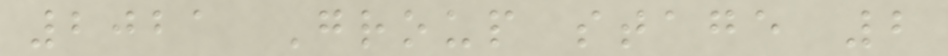2021 Group stage 2
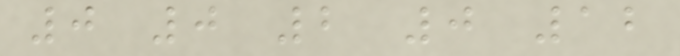0 0 2 0 12
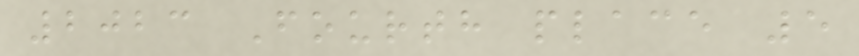2023 Fourth place 5
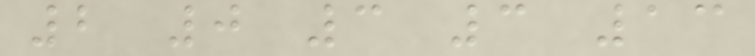2 0 3 3 13
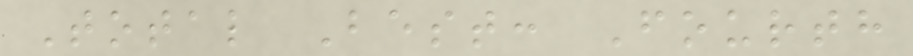Total Best: Fourth
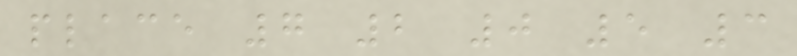place 7 2 0 5 3
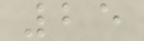25
